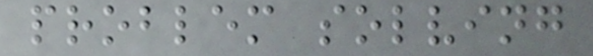problem solving
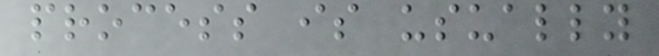process is usually
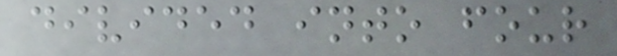divided into four
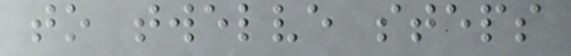to twelve steps
